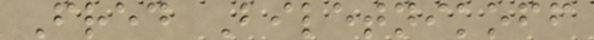Fred Biletnikoff
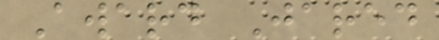Award Jared
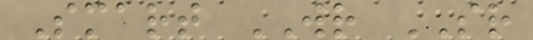Smart WR SR
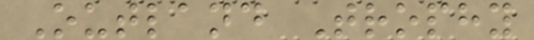Outland Trophy
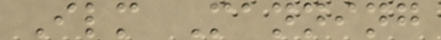Ilm Manning
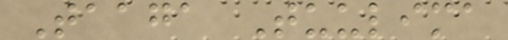Taaga Tuulima
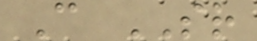C SR
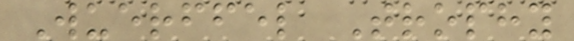Wuerffel Trophy
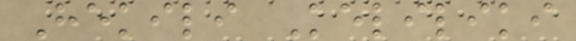Hekili Keliliki
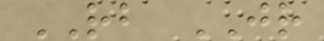RB JR
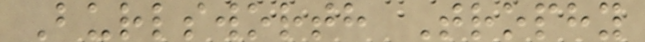Burlsworth Trophy
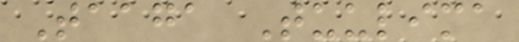Taaga Tuulima
